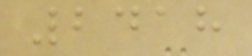2418
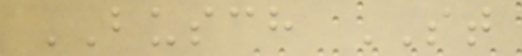BUSCH ST
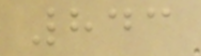843
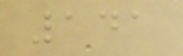141
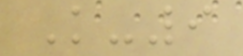K-9
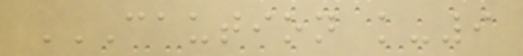CAUTION K-9
